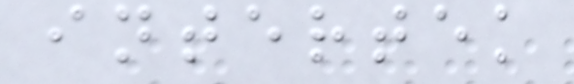intertek
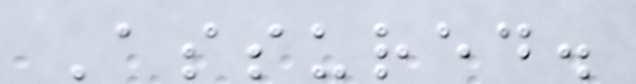Assured.
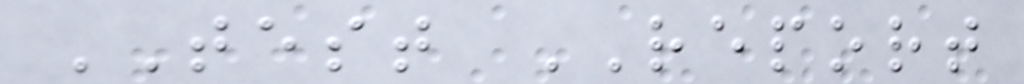TEST REPORT
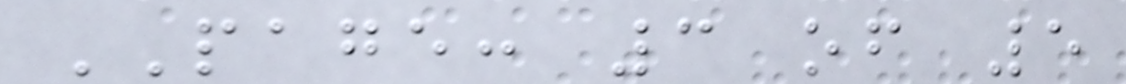PAGE: 3 of 5
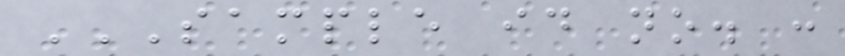SAMPLE ID NO. :
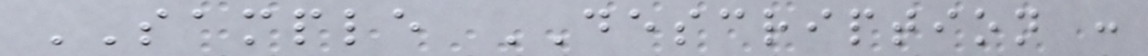SAMPLE DESCRIPTION :
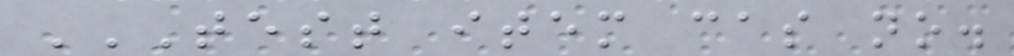TEST ITEM CAS NO.
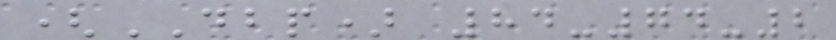(DBP) 84-74-2
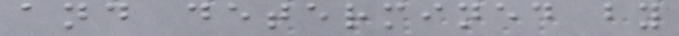and determined by
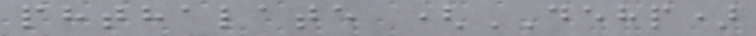phthalate (DEHP)
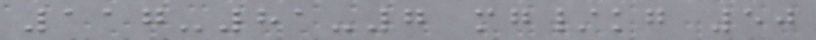117-81-7 mg/kg 50
